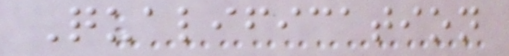Qualification
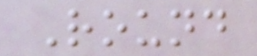Round
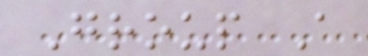Group A
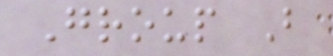Group B
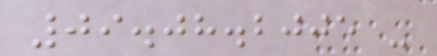09.08.2005 -
